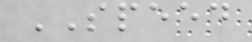SPEED
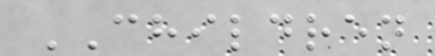CHILDREN
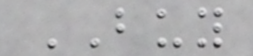BUY
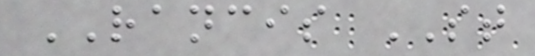RANCIS ST
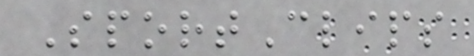SportClips
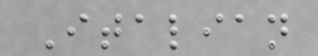Italian
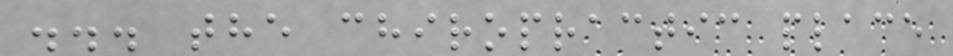... the chiropractic place
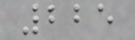225
